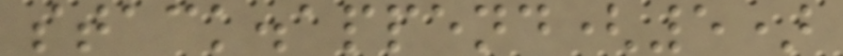stack.append(5)
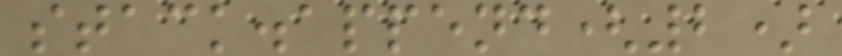stack.append(2)
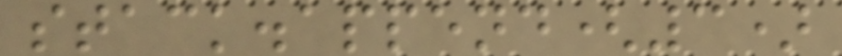stack.append(3)
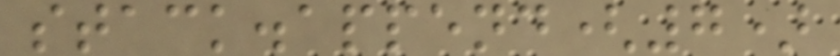stack.append(7)
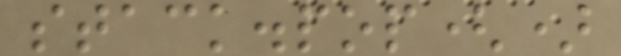stack.pop()
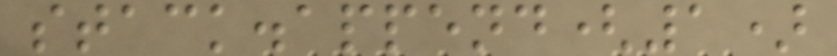stack.append(1)
